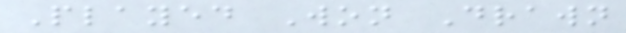Played Won Drawn
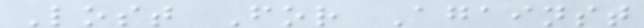Lost For Against
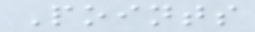Points
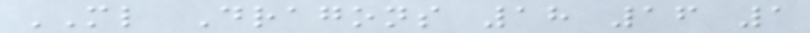ML Dragons 18 16 1
